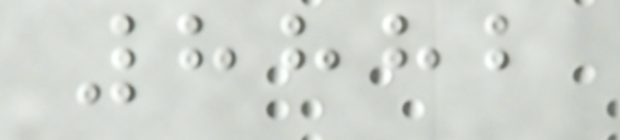8882
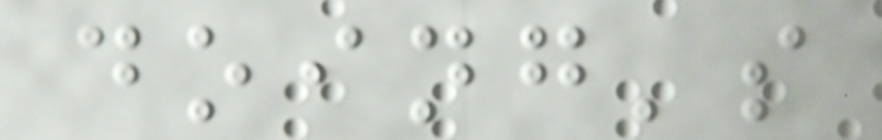doing's
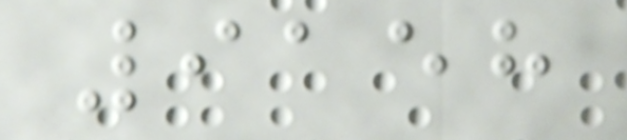9158
